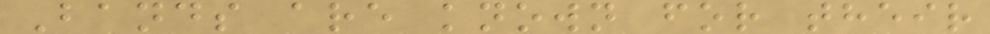Bands are known for their
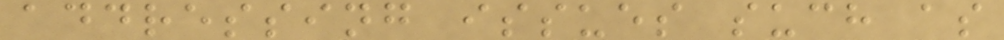addressing issues such as
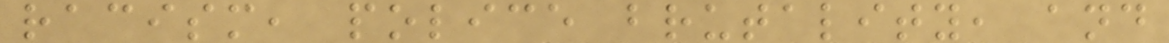racism, police brutality, and
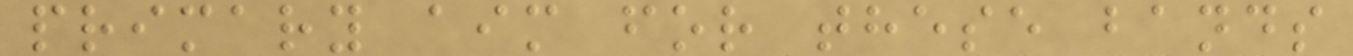primary aim for these bands
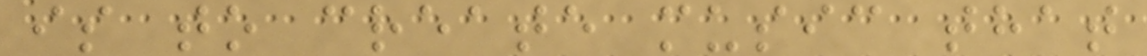is to create music that
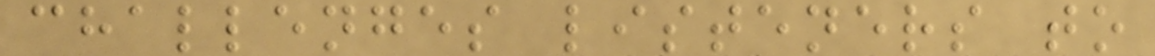challenges listeners to
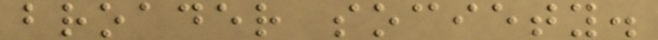broader society.
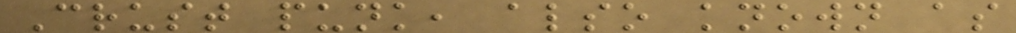Crust punk, also known as
